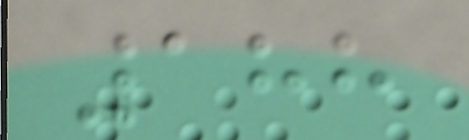188
